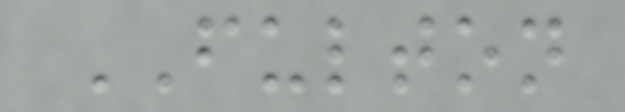FULTON
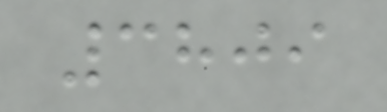3809
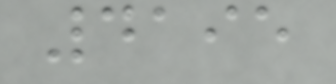4195
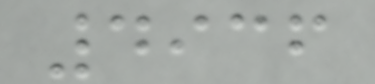4936
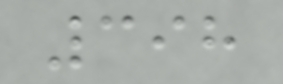398
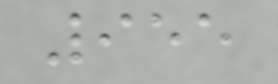955
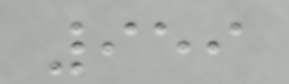959
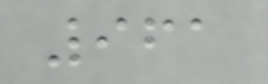961
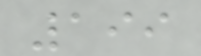199
